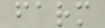farm
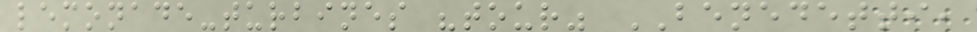lemonade-turbines "tour" BENEDETTI,
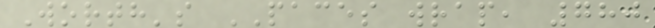Worth's PACES wrap, 780
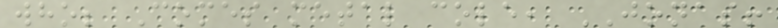who; Comes metal cole, JONAS!
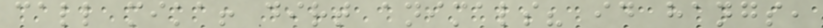call mika! dirt animals? id hangs,
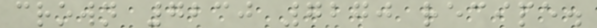crown 7230 7270 recipe.
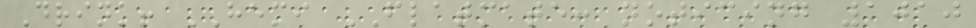Drink! HEMI FLATMATE: noticing 1010
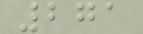271
